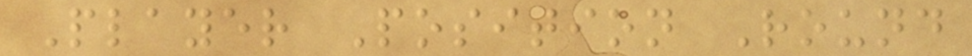Player Position Round
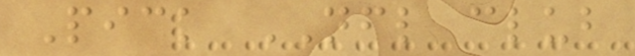Pick NFL club
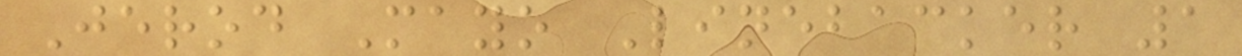Jerod Mayo Linebacker 1
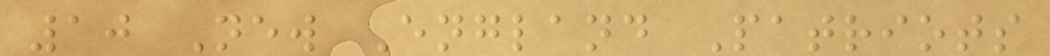10 New England Patriots
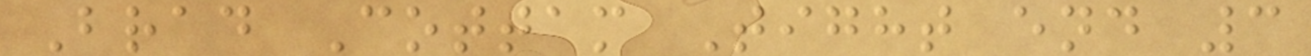Brad Cottam Tight end 3
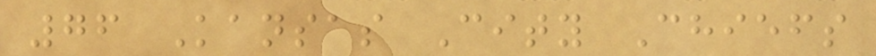76 Kansas City Chiefs
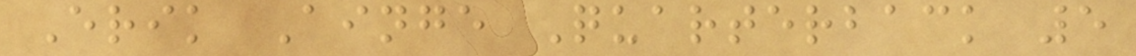Erik Ainge Quarterback 5
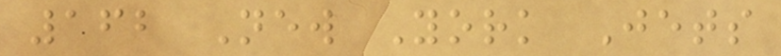162 New York Jets
